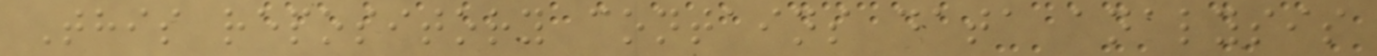This repository contains data analysis
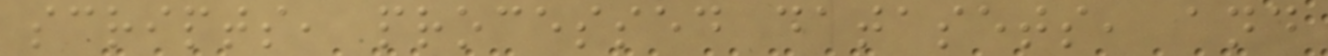scripts, processed datasets, and
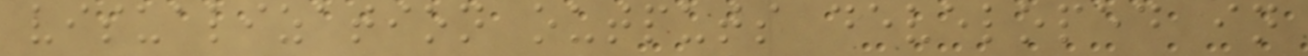visualization outputs developed in
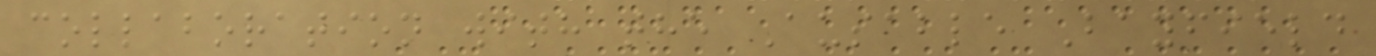collaboration with the Ausable Bayfield
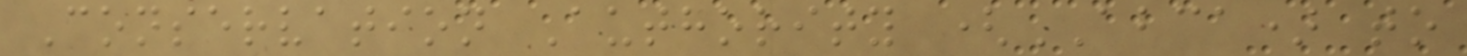Conservation Authority (ABCA) to
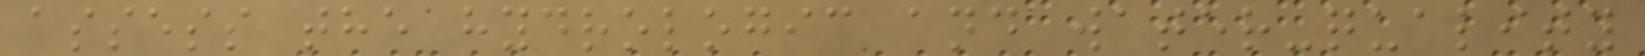assess the hydrologic and water-quality
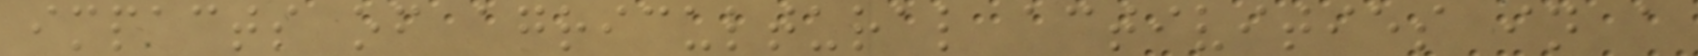impacts of agricultural activities in a
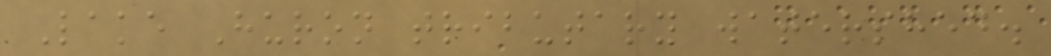Lake Huron tributary watershed.
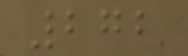272
